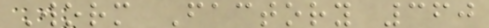Worm Factory 360
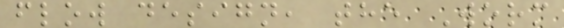flow design, the Worm
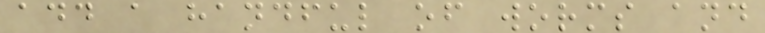add a handful of worms and
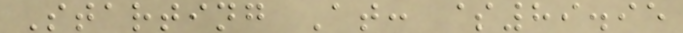Starting At: $89.95
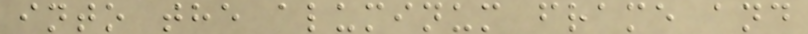into the aluminum frame and
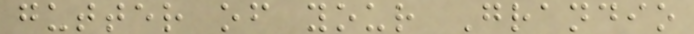gutter of your Grandio
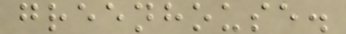greenhouse.
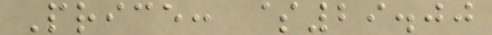Price: $29.00
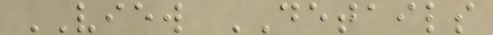VIEW DETAILS
